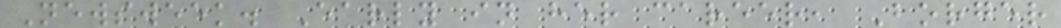Newsweek. Early in her career, Borger
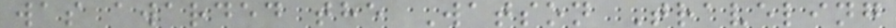was awarded the Watson Traveling
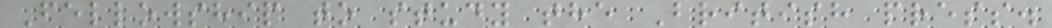Fellowship to study the British press.
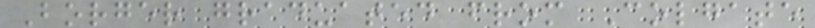Borger graduated from Colgate
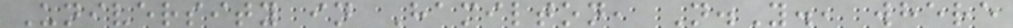University in Hamilton, N.Y., where
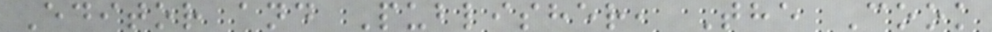Editor and Publisher, The Cook
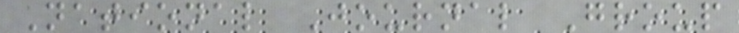National Journal Group
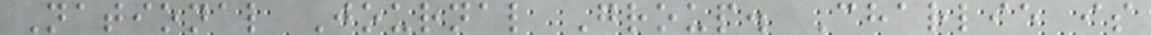National Journal Group. Charlie is
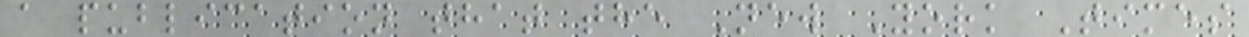a publication that the New York Times
